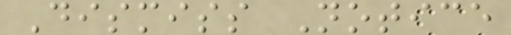Dismiss Notice
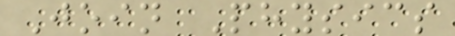Join Physics
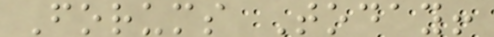Forums Today!
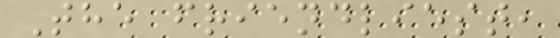The friendliest,
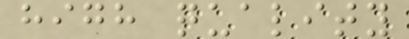high quality
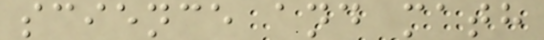science and math
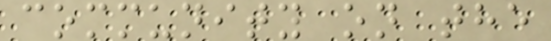community on the
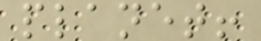planet!
